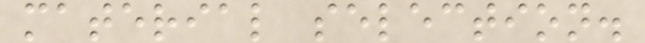material selection.
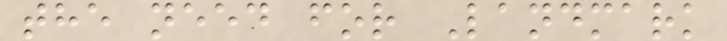the need for Landmark
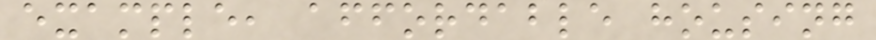example, affordable housing
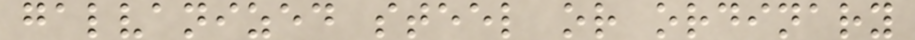galvanized steel or ordinary
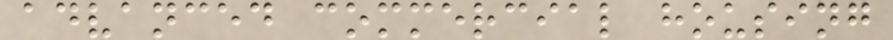advanced commercial housing
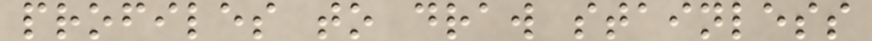profiles to draw stainless
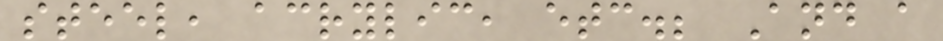steel, acrylic, etc.; And a
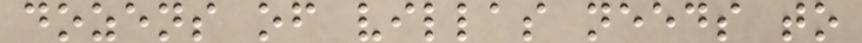dozens of villas needs to
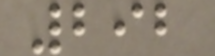292
